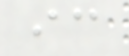ic
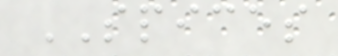SPICES
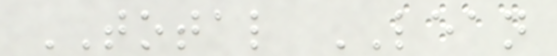TOTAL LEAN
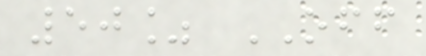50% OFF
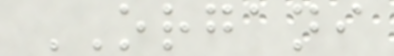ORGANI
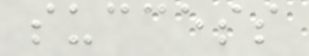success
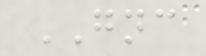GNC
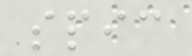spic
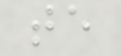te
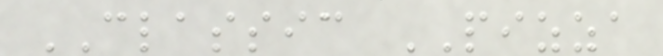CLASSIC PIZZA
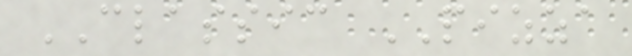CLASSIC PIZZA
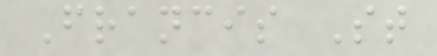Francis St
